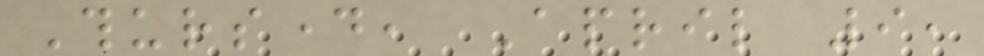Thursday, April 9,
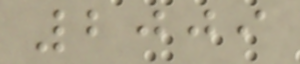2009
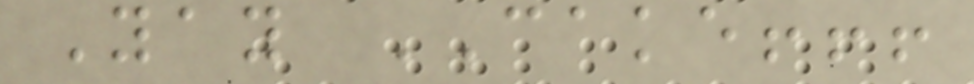Yay CAKE!!!
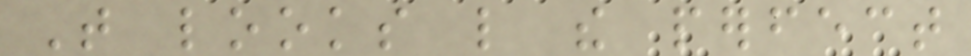That looks like the perfect
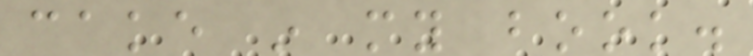cake in my book.
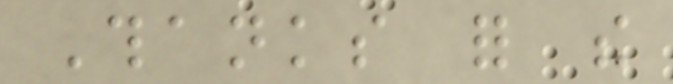Thanks for the
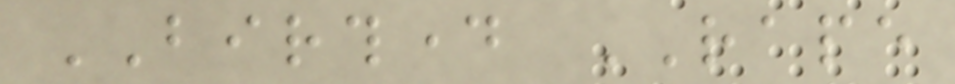BIRTHDAY RAPE
